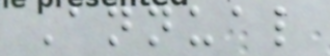Annual
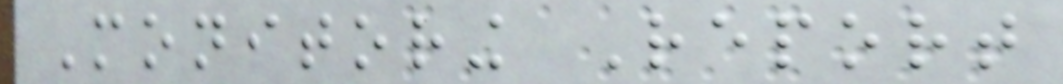Monitoring Report
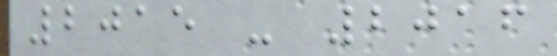2015 - 2016
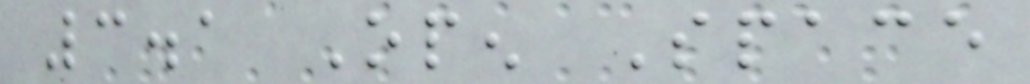3.1 Open Space
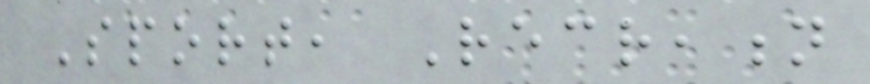Sport, Recreation
